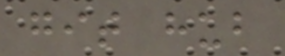git hub
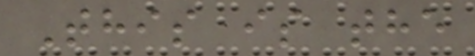This is the
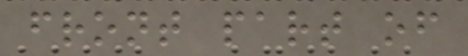front part of
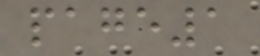page1
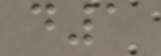d1
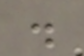.
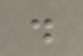.
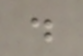.
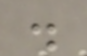.
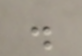.
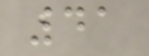41
